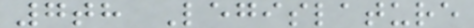7th Legislature
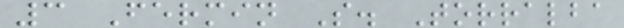3 Fermin S. Torralba
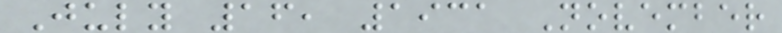July 16, 1931 November
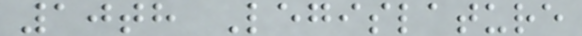10th Legislature
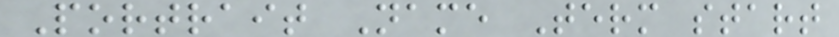Portrait Name Term start
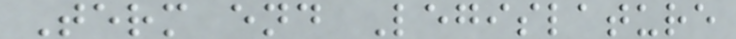Term end Legislature
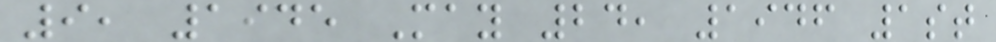9, 1945 May 24, 1946 1st
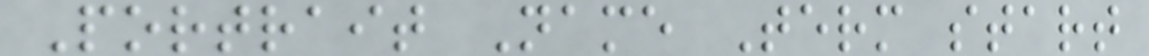Portrait Name Term start
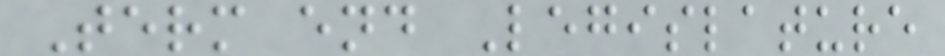Term end Legislature
